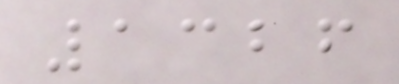1326
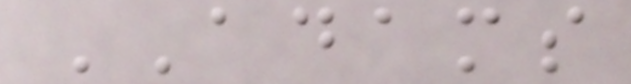ADAMS
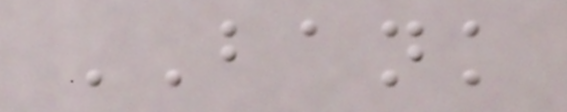BANK
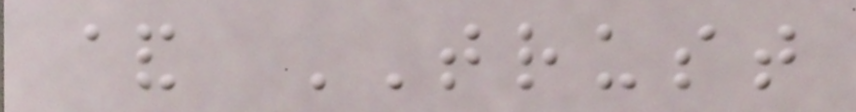& TRUST
